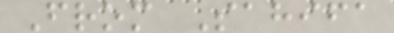From Sahifa
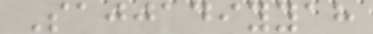Sajjadiyyah
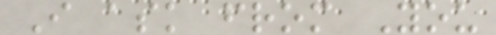I ask from You
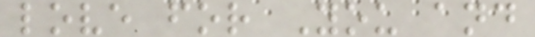love for You and
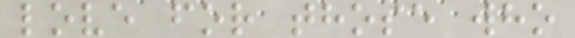love for those who
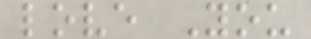love You
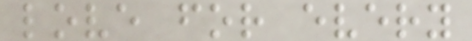love for every
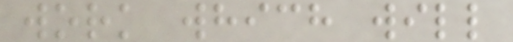work which will
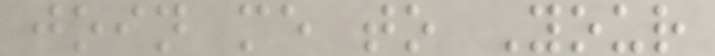join me to Your
